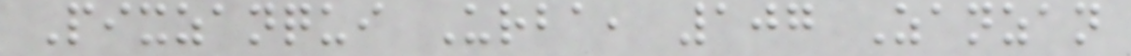Pixzanqui Urba, 107 Zanzan
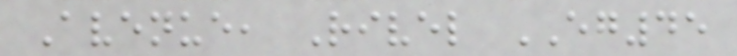Avenue, Rivel EG45
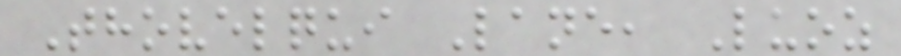Thovelqui Lane, Luoz
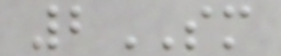2SM
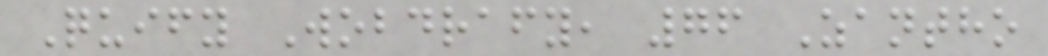Quify Wobdrafy, 76 Zantho
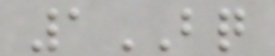1BQ
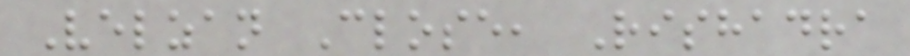Velzan Close, Rishadra
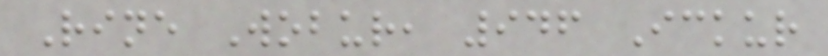Rine Wobur, 946 Ickur
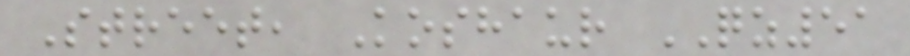Street, Koshaur QZ51
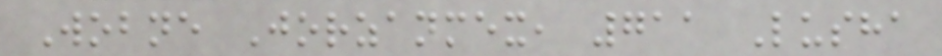Wobne Jorzanmex, 711 Lusha
